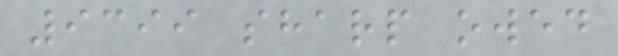9399 sharp owed
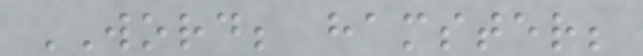WORD; hamster;
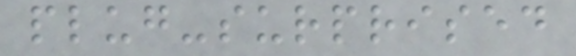plug-surprised
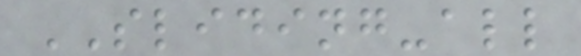SLIDING-all
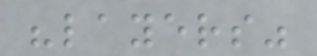"layers"
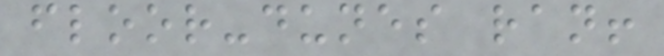floor-dunes ran!
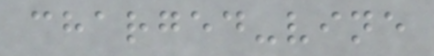charged-vine
